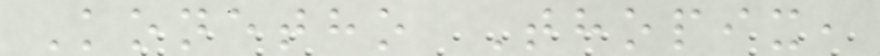Konetho Thopix,
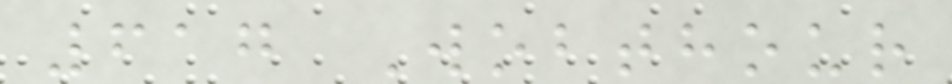617 Wobthour
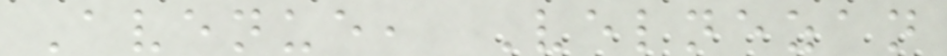Avenue, Velnezan
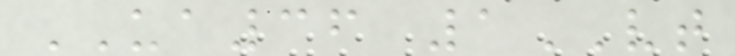UA36 1VT
